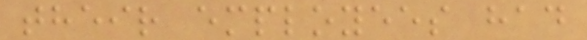their employees had
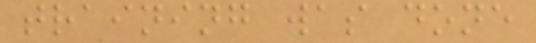training was done
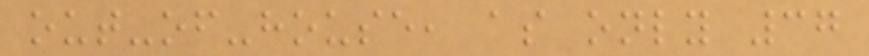out-of-house, as only 37
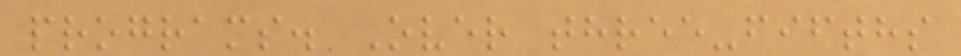programs. Over three-fifths
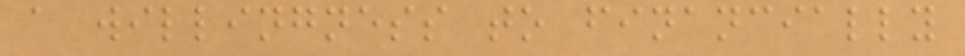a willingness to financially
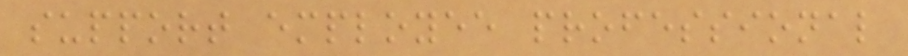support employee professional
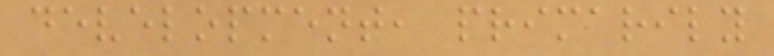development, primarily
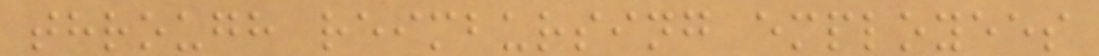through reimbursing employees
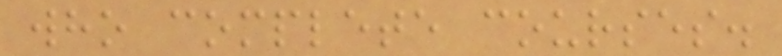who complete courses.
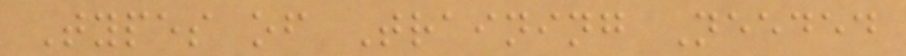Types of Training Needed
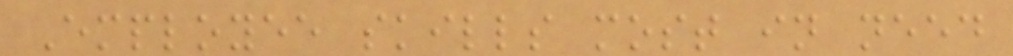Employee skills most in need
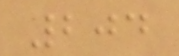204
